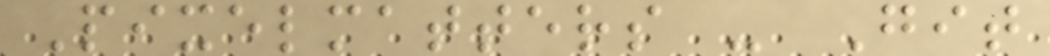Pixelmatters - Git
